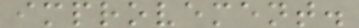improvement.
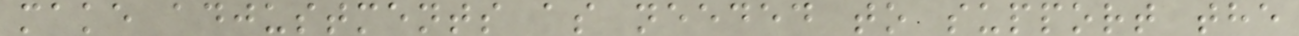make adjustments as needed to support the
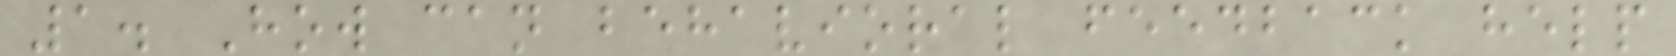1. How can behavioral feedback help
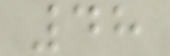48
